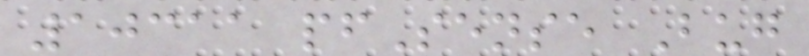10311 pfSense Bug
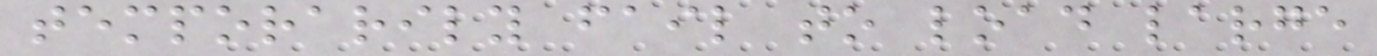temporarily fail to load large
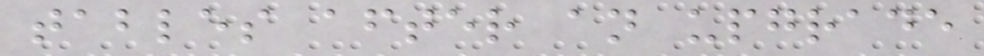tables after an upgrade
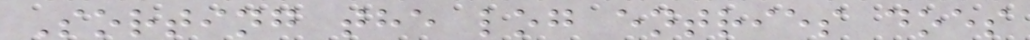Sorting the log entries does
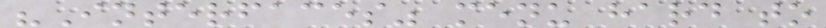"Interfaces" menu hard to
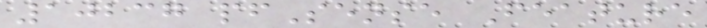10237 pfSense Feature
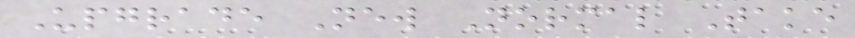Upgrade New Normal Take
